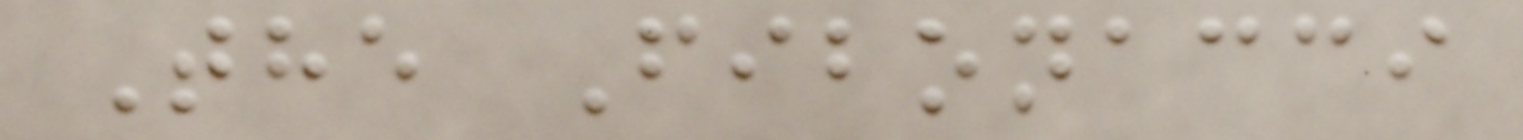The Fibonacci
